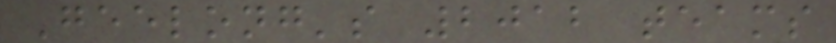Geelong's 2012 teams
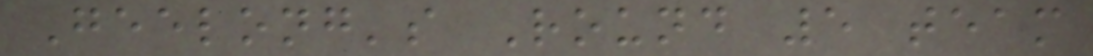Geelong's Round 5 team
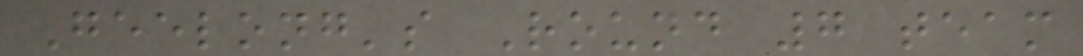Geelong's Round 7 team
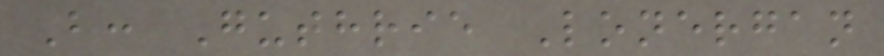B: Guthrie Lonergan
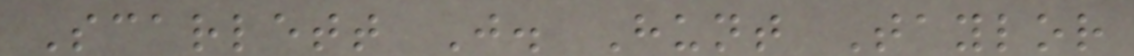Scarlett J. Hunt Taylor
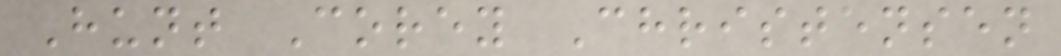Hunt Corey Christensen
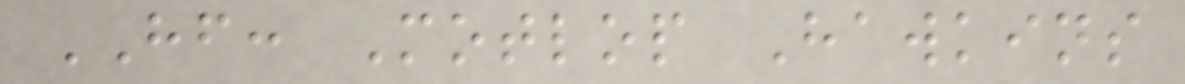HF: Motlop Hawkins
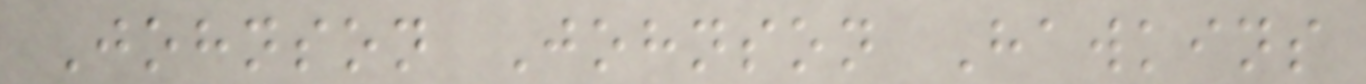Johnson Johnson Hawkins
